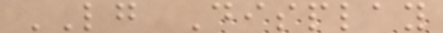LG Display
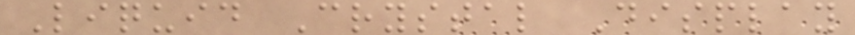Liquid Crystal Display
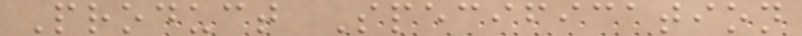Product Specification
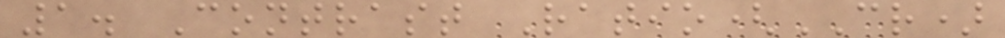1. Contrast Ratio(CR)
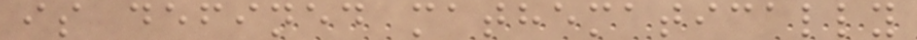is defined mathematically
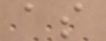as
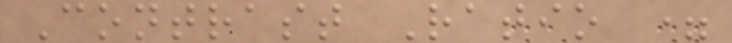Contrast Ratio =
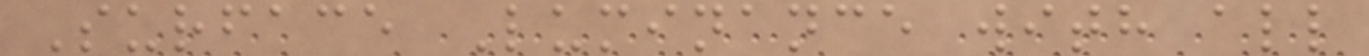Surface Luminance with all
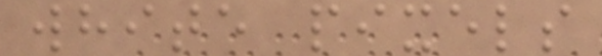white pixels
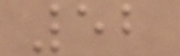52
